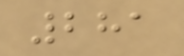281
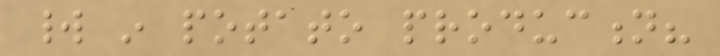world in potato production?
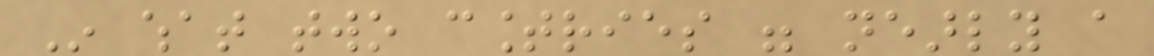In what two countries were nearly a
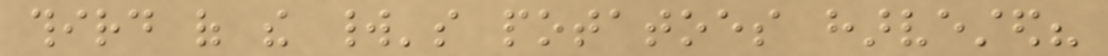third of the world's potatoes harvested?
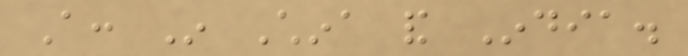A: In China and India.
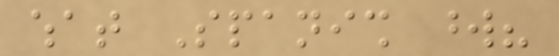what Spanish word?
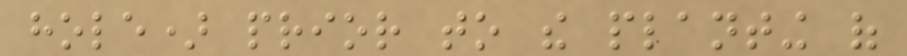hole) prior to the planting of
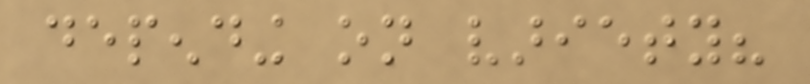depending on variety?
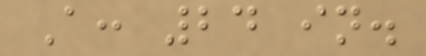A: 24 in.
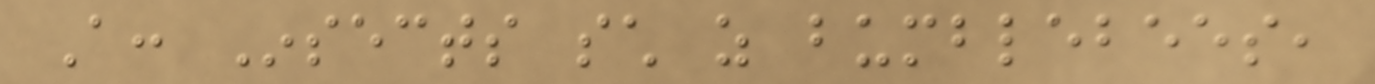A: Insects such as bumblebees,
